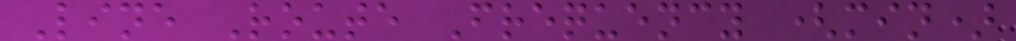Line Route Frequency (min)
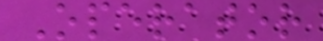Operator
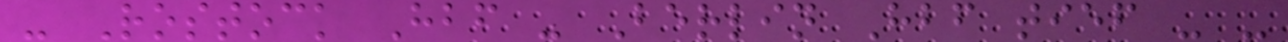- Rostock Hbf - Berlin Hbf tief - -
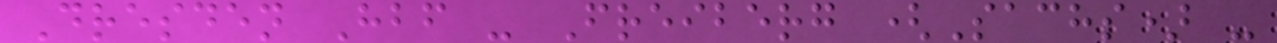Dresden Hbf - Freiberg (Sachs) -
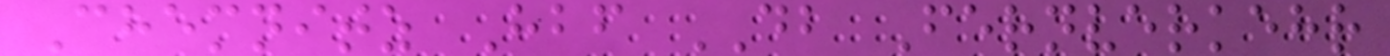Chemnitz Hbf DB Fernverkehr
